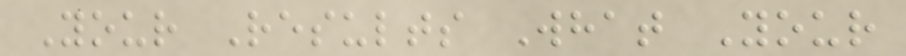Your Results What Your
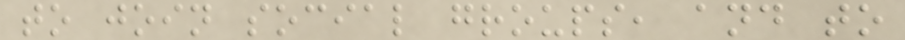to join social groups, and to
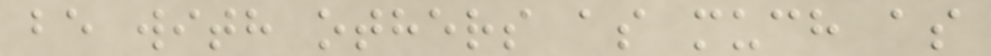be with others as much as
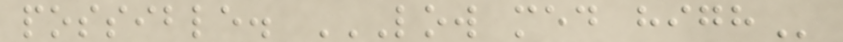possible. LOW MED HIGH
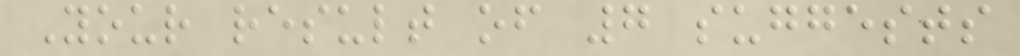Your result of 7 suggests
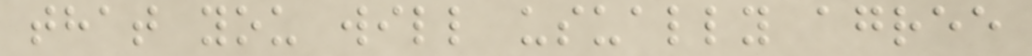that you will usually agree
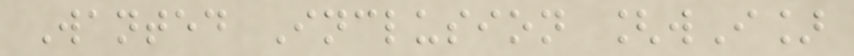Wanted Inclusion [wI]
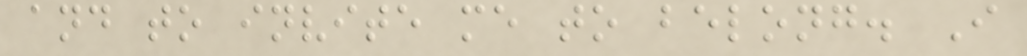and to invite me to belong. I
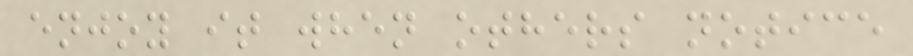enjoy it when others notice
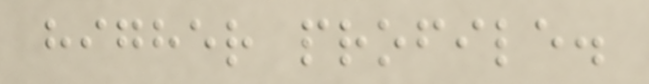higher profile.
